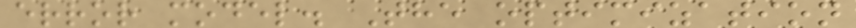error model. The optimization
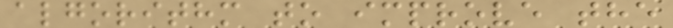algorithm to improve the
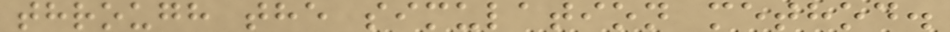through the simulation method.
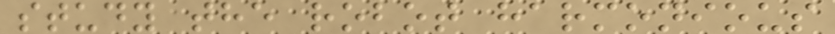study the robot harmonious
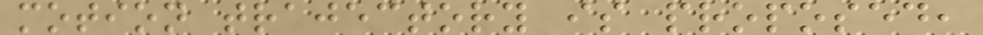motion trajectory is proposed,
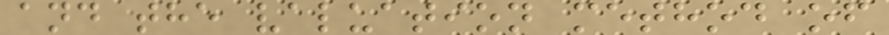and the valuation method of
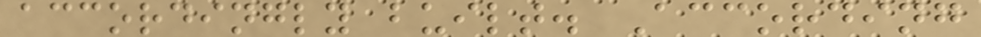accordingly built. According
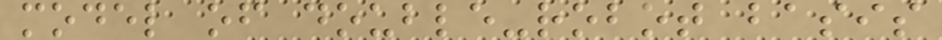model of double-robot basis
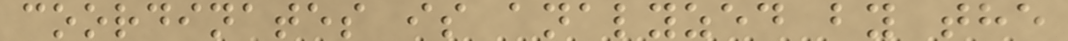coordinates is analyzed by the
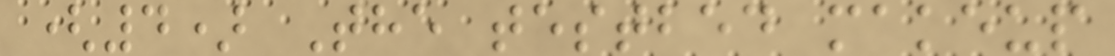(4) The testbed makeup
